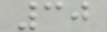30
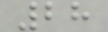28
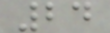24
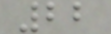22
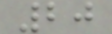20
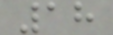18
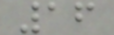16
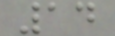14
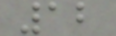12
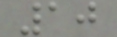10
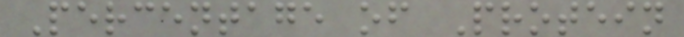Percentage of Protein
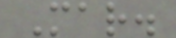Mar.
